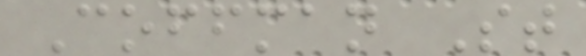Coffman St
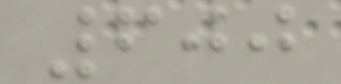600
